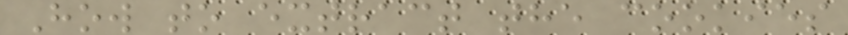How to extract the cookies
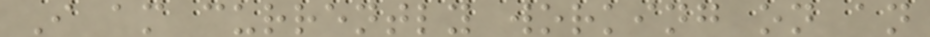I am currently working on an
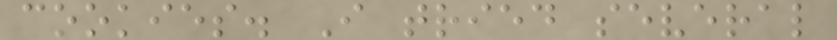cookies. I tried several
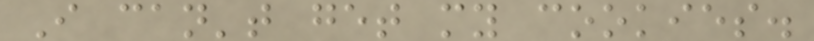I can't get my cookies.
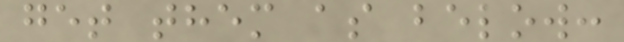get them as below:
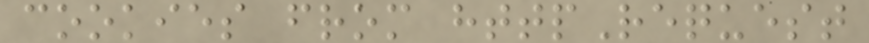cookies from httpRequest
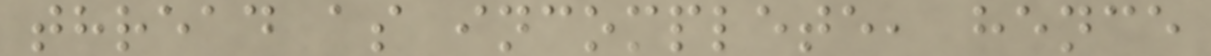thread as incomplete, hence
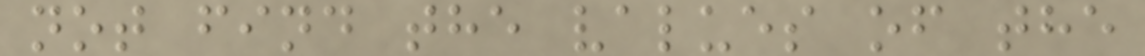not find the values of the
